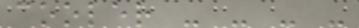cooler - - - -
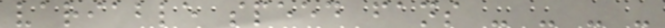variable speed fans - - - -
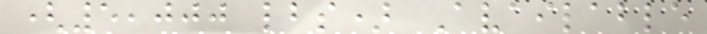(5,000 lbs) Available
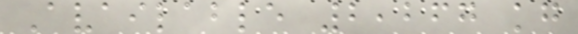Available 2,267 kg
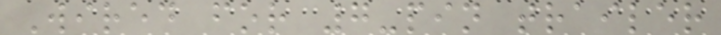Wired for 7-pin trailer
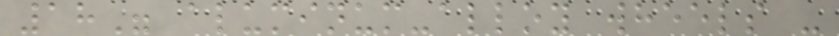18" aluminum-alloy wheels -
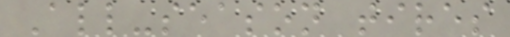All-season tires
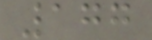177
